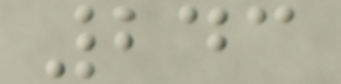243
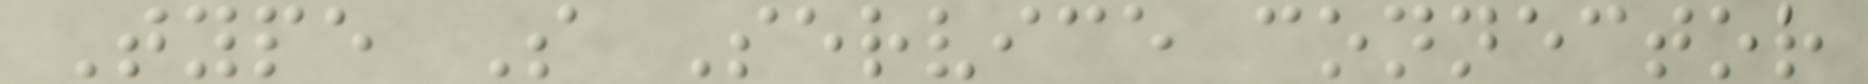Type S Service connector
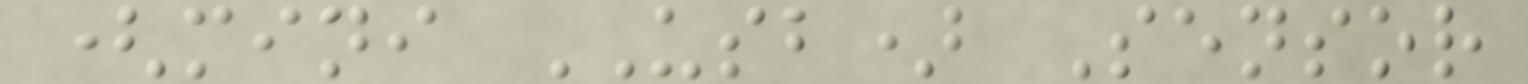(mini USB) Sensor
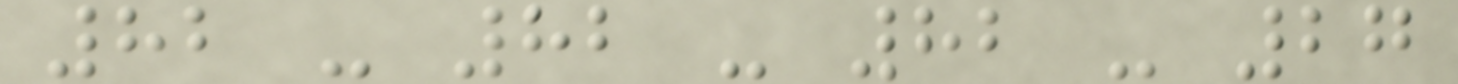82 - 82 - 82 - 27
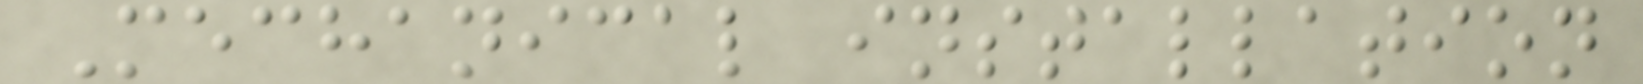Mechanical installation
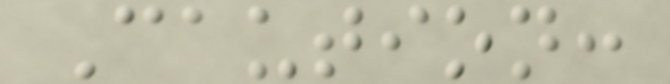Caution:
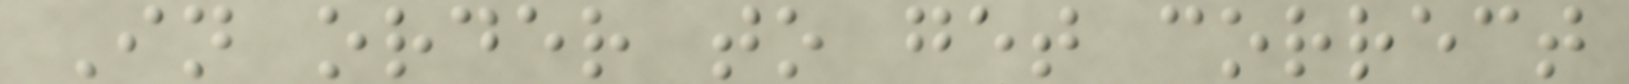In order to get correct
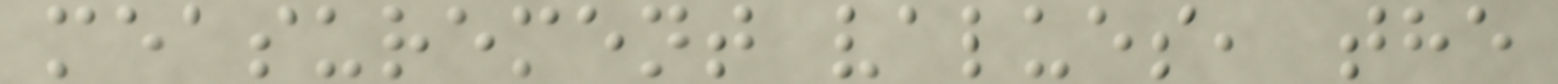measurement values, the
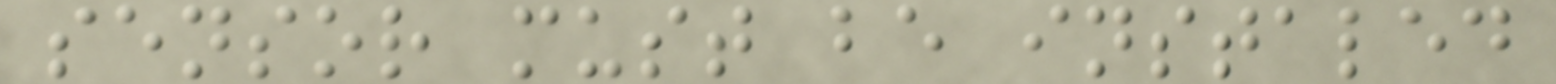sensor must be instaled
